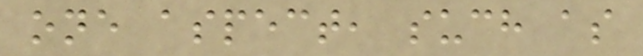one aspect, such as
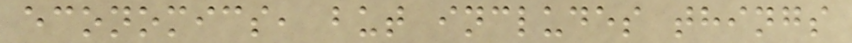economics, but includes things
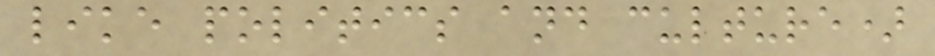like politics and culture)
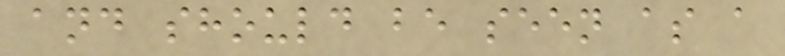and should be seen as a
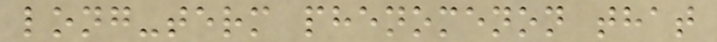long-term phenomenon that
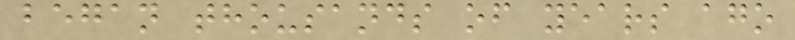began thousands of years ago
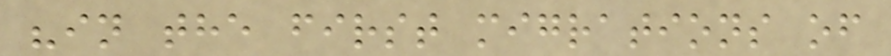"in the first migrations of
